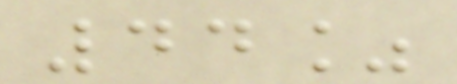44%
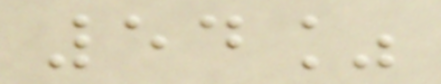54%
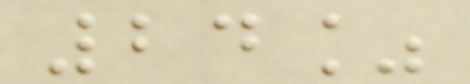24%
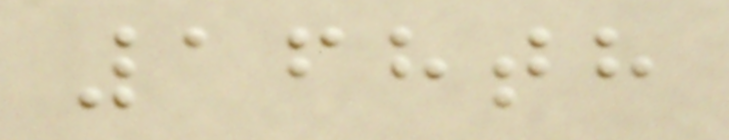168th
